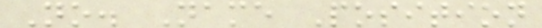No. Name Position
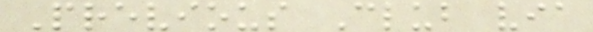Previous Club via
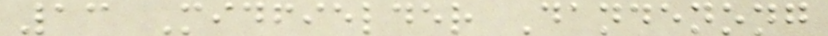13 Midfielder Dandenong
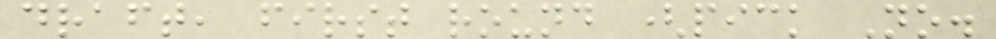draft, first round (pick No.
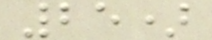25)
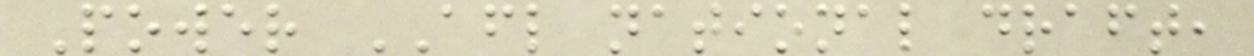Power AFL national draft,
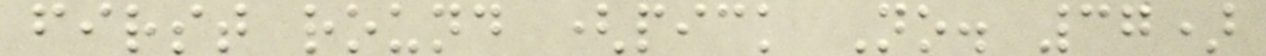first round (pick No. 37)
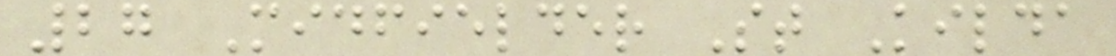27 Midfielder St Kilda
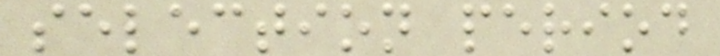selection period
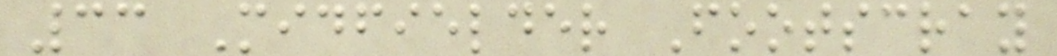33 Midfielder Footscray
